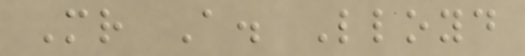Mr A. Lloyd
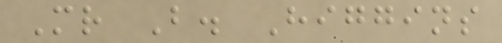Mr B. Higgins
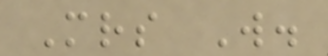Mrs W.
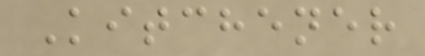Kitchener
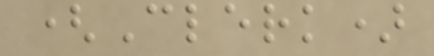(Clerk)
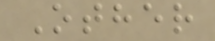Other
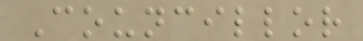Councillor
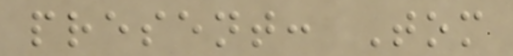present: Tom
